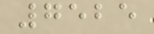7525
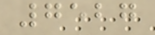7527
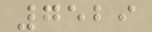7529
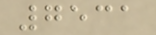7531
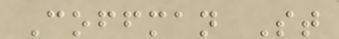Coffman St
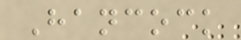Hancock
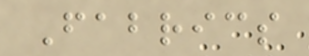Fabrics
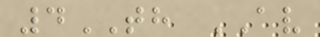4TH AV
